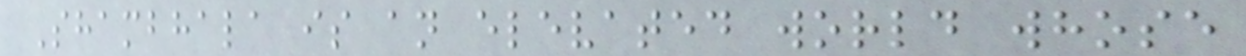Shambhala is an elevated world whose
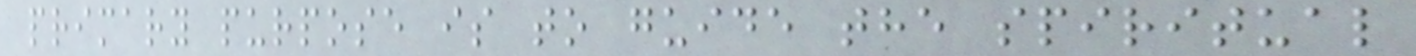primary purpose is to guide the spiritual
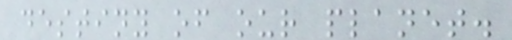destiny of our planet.
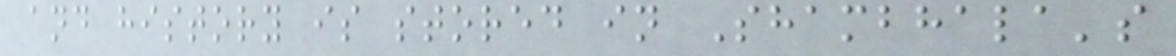and history is stored in Shambhala's
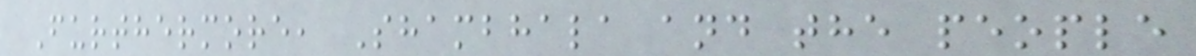Furthermore, Shambhala and the people
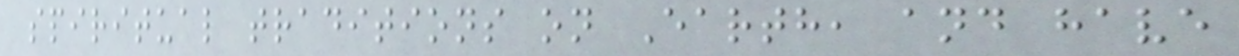spiritual traditions on Earth, and have
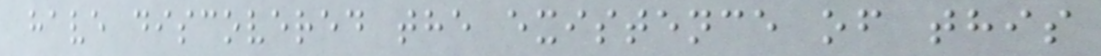have discovered the existence of this
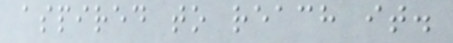aspired to reach it.
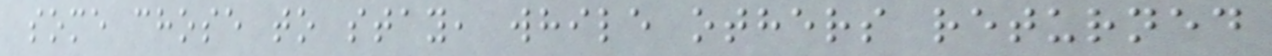some chose to stay, while others returned
